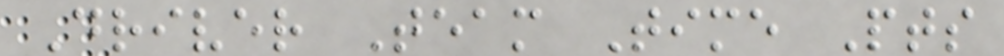Driver Team Time Pts
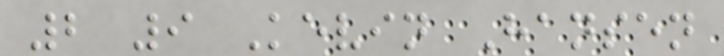2 9 Kevin Hansen
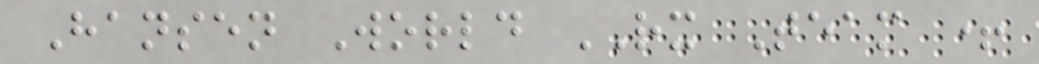Hansen World RX Team +
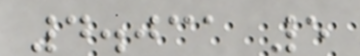4.031 5
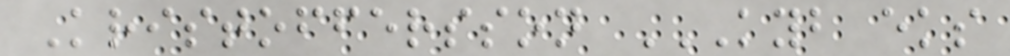Kristoffersson KYB EKS
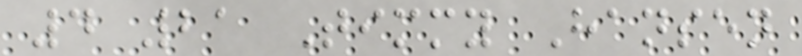4 21 Timmy Hansen
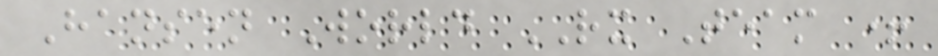Hansen World RX Team +
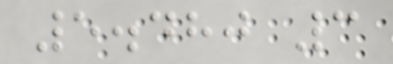5.480 3
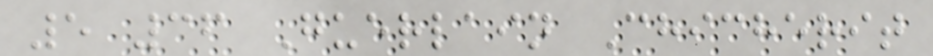5 36 Guerlain Chicherit
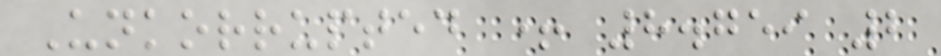Unkorrupted + 8.759 2
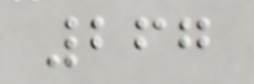267
